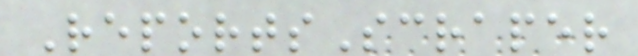ReportsScraper
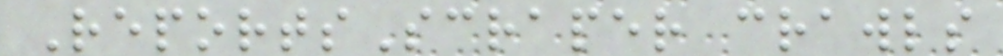ReportsScraper crawls
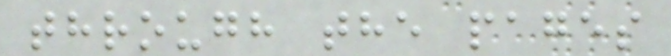through the pages
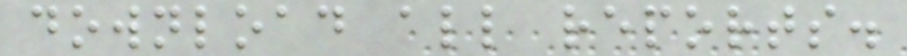download all reports.
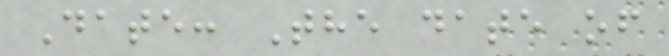Date: The date of
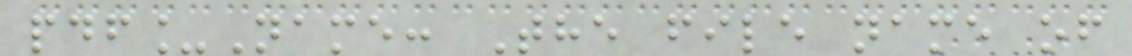pdf_Name: The file name of
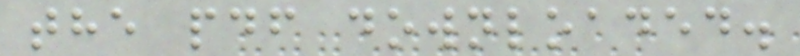the pdf downloaded.
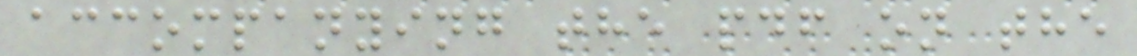accompanying the pdf on the
